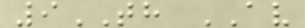9TH AV
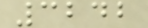3242
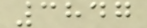3847
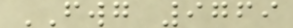FWG 9769
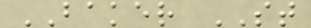BAKER ST
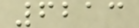6213
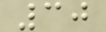30
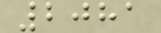2081
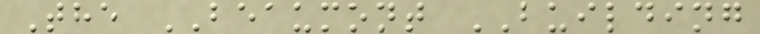The BEAUMONT BUILDING
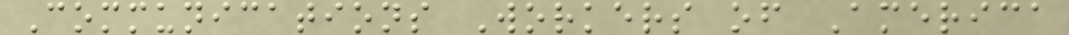Communications Workers of America
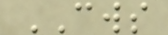CWS
